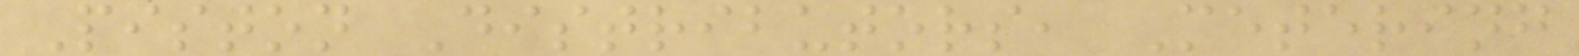Piston Distributors, Metering
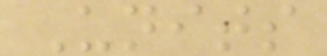Units
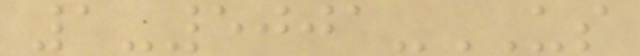1-5001-US
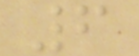6
